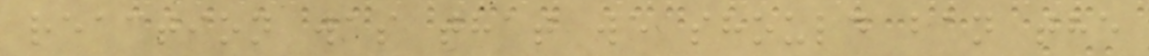reaction was that we should ban the
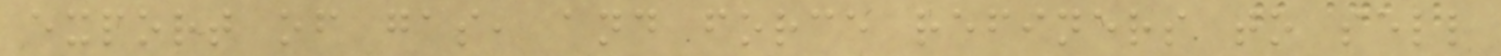export of gas, and force refiners to sell
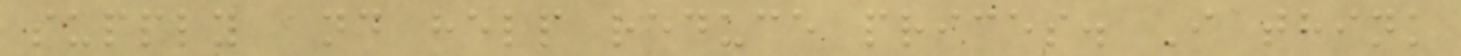supply and help reduce prices. I think
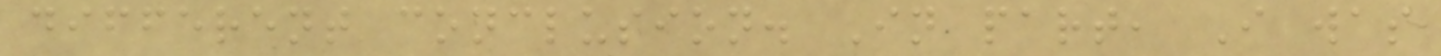different conclusion. In part, I was
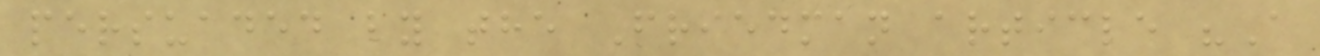persuaded by the Friedman article "A
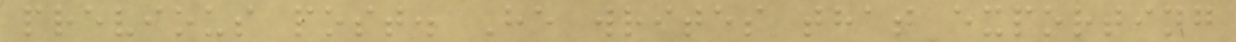previous post. He writes that exporting
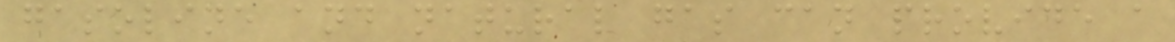gasoline and natural gas can provide a
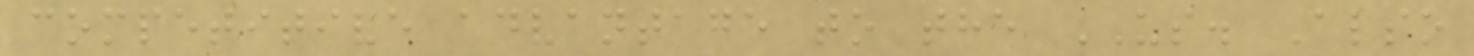competitive advantage to the US. Also
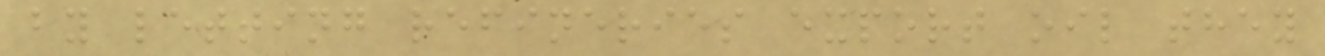by letting refineries export oil they
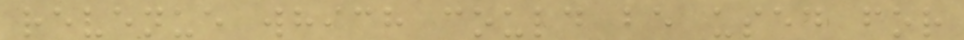revenue which could be used for
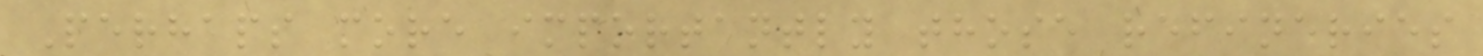Perhaps more importantly those refineries
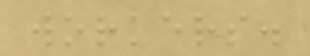workers.
